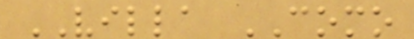VILLA COMO
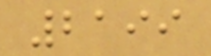2199
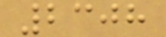2308
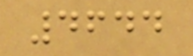4644
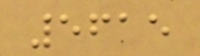5615
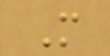M
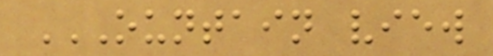OUNTAIN VIEW
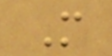M
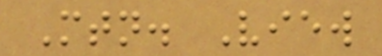Mtn. View
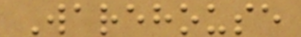Warehouse
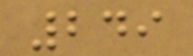249
